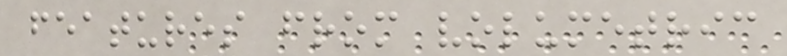features from volumetric
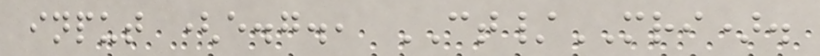input (e.g., CT/MRI).
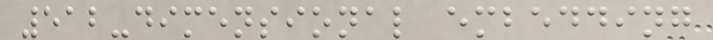512-dimensional embedding
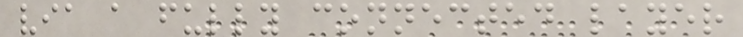via a fully connected layer
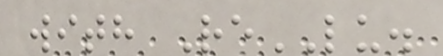with ReLU.
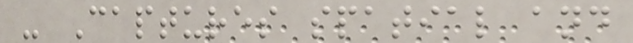- Captures spatial and
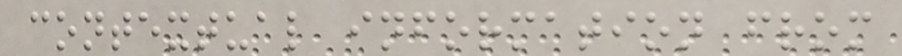contextual information from
